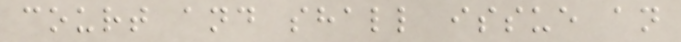court and shall issue an
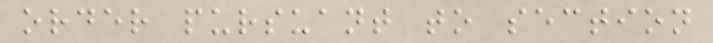order pursuant to section
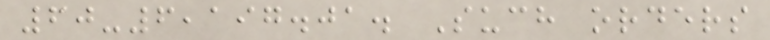60-6,197.01. Such orders
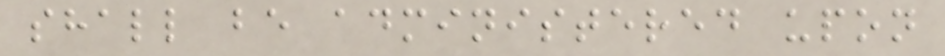shall be administered upon
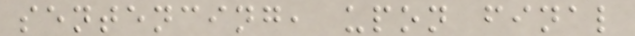sentencing, upon final
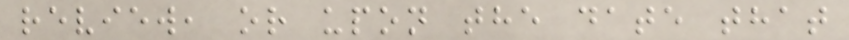review, or upon the date that
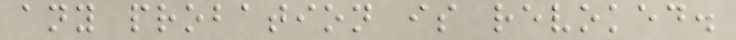any probation is revoked.
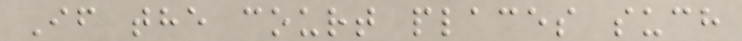If the court places such
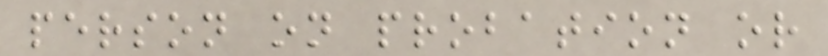person on probation or
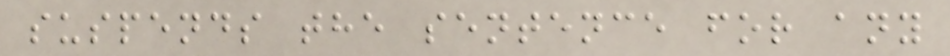suspends the sentence for any
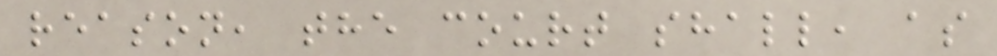reason, the court shall, as
